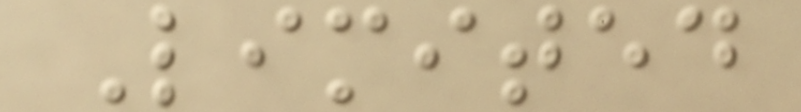Limited
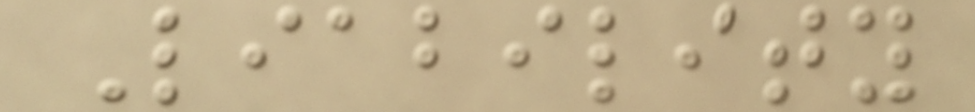Liability
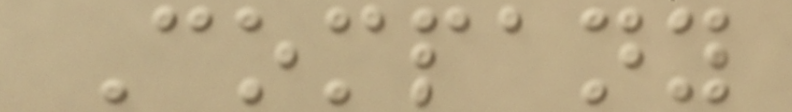Company
